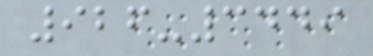926-3449
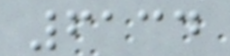6134
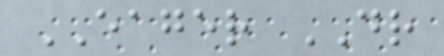EAGER DR
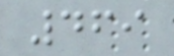469
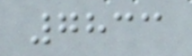7833
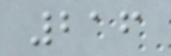216
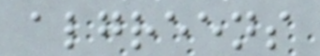algreens
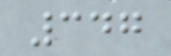347
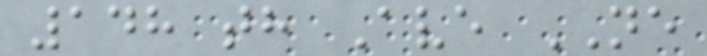148 th Ave NE
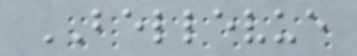BELLEVUE
